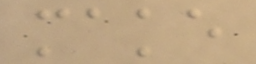make
